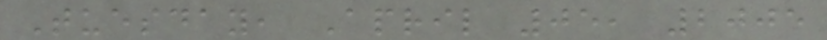Tuesday, April 05, 2005
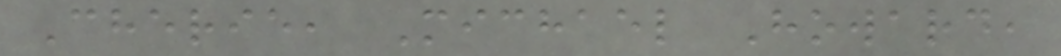Cherie, Michael Howard,
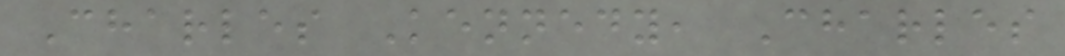Charles Kennedy, Charles
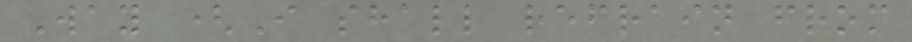Way (I shall refrain from
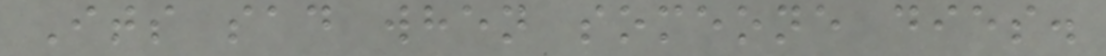Its sad when someone dies.
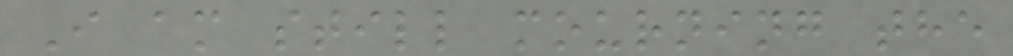I am still mourning the
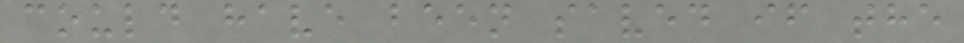could have been saved if the
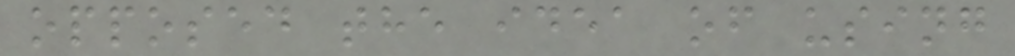opposed the idea of using
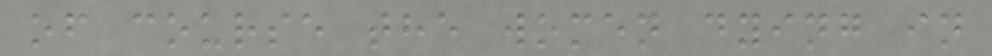of course the women dying in
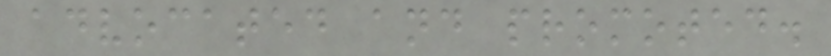advocated and promoted.
